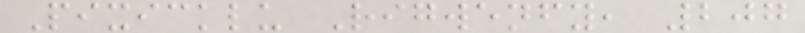Pixicklu Rigwenfy, 207
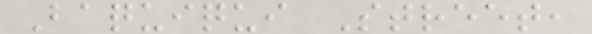Baquiqui Street,
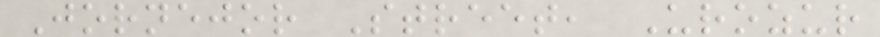Jornejor Street, Urozur
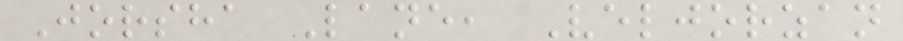Jorsha Lane, Veljorzan
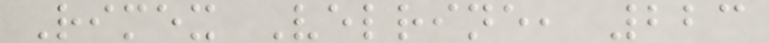Rimex Velrine, 223
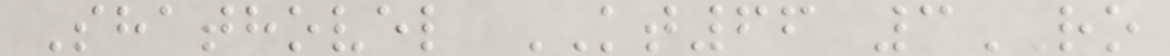Shathovel KT66 3RO
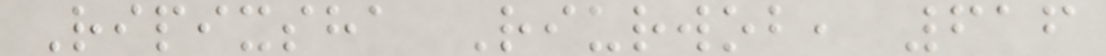Ripixsha Riurwob, 616
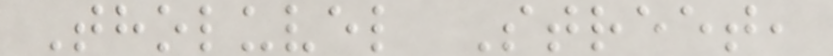Tholuvel Street,
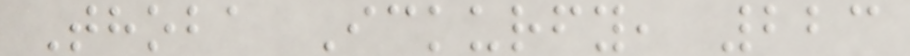Thoba Ickurfy, 223
